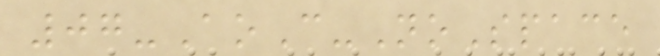07-AoC-NoSpace
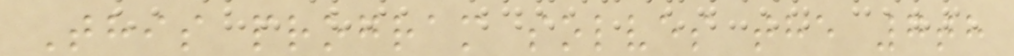This program solves the 7th
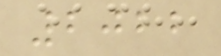2022
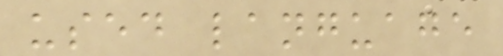used language
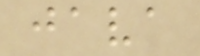java
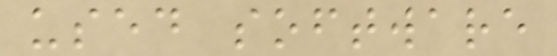used software
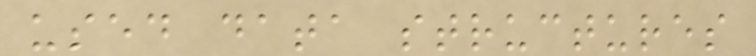used data structures
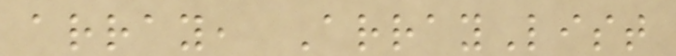array, ArrayList
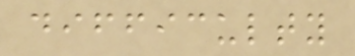difficulty
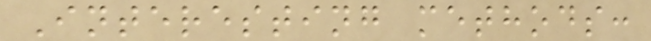Interesting methods:
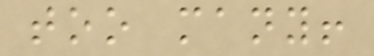too many!
